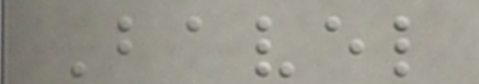Bavel
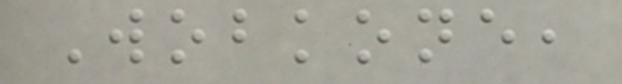Wobkone,
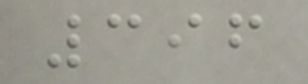396
